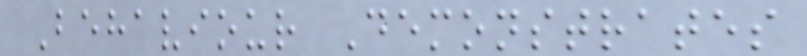Behaviour Demonstrates
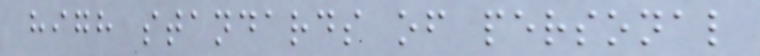high standards of personal
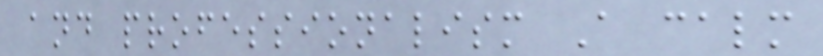and professionalism A calm
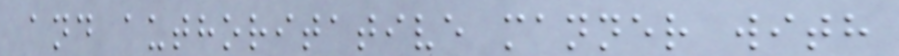and authoritative manner with
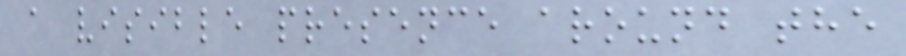a visible presence around the
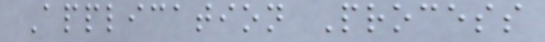Application Process
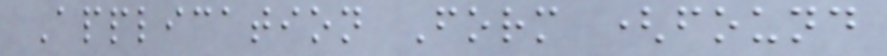Application Form (found
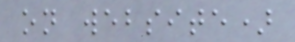on website)
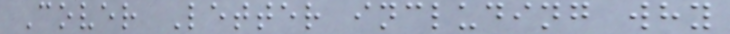Cover Letter including why
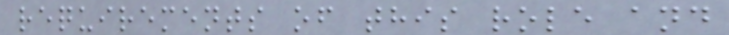requirements of this role and
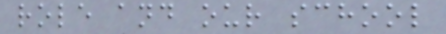role and our school
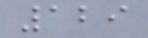129
